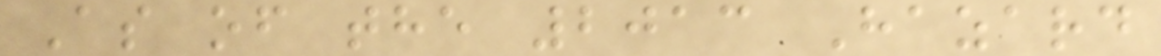As of the 2013 Hazard
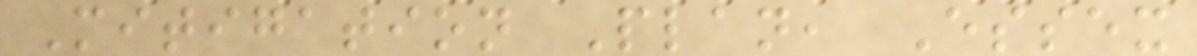Mitigation Plan, Essex
